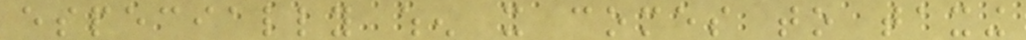especially when it comes to taxing
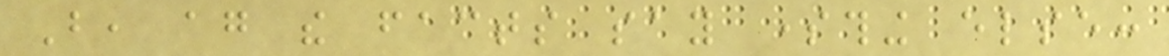But, again the facts say something else:
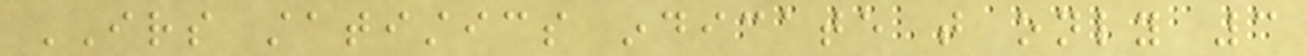IRS statistics indicate that only 3
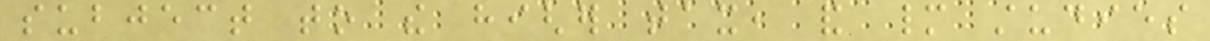subject to the higher tax, and many studies
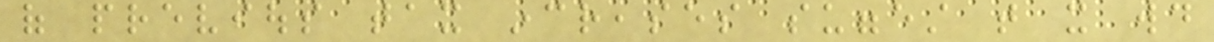of previous tax increases suggest that it would
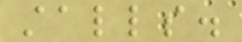stalls.
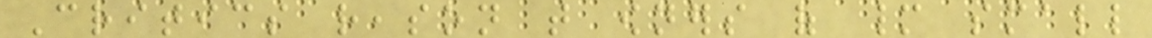Critics reason that owners of many small
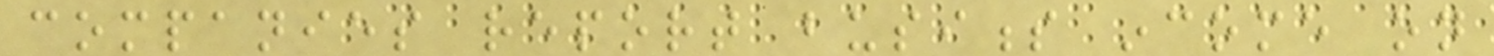companies report business income on
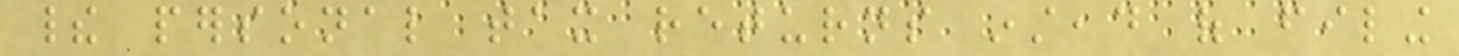their personal tax returns instead of filing
